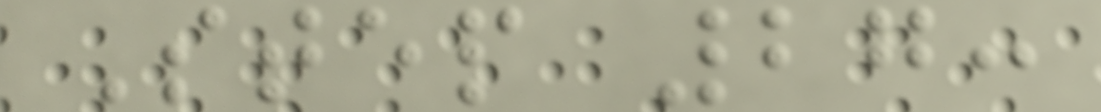Step 27:
